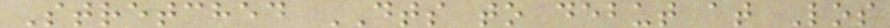Stretched DTS to debut at Los
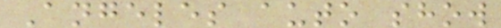Angeles auto show
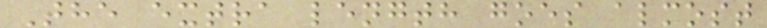The extra length goes almost
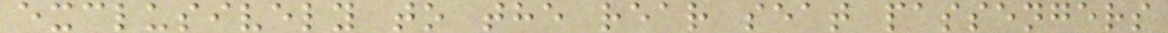exclusively to the rear seat passengers
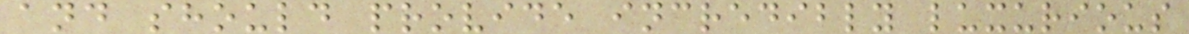and should provide incredibly luxurious
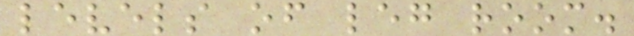levels of leg room.
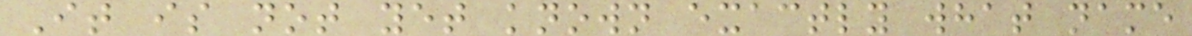It is not yet known exactly what name
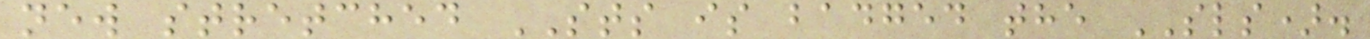new stretched STS is badged the SLS).
